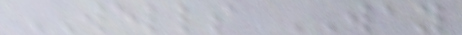WELLS WAY
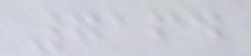7164
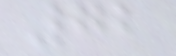72
